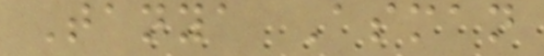Tanya Asman
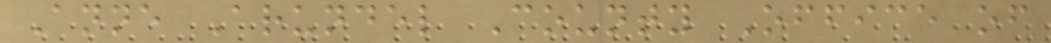Anne Arundel County Office of
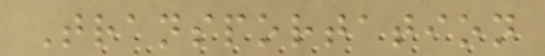Transportation
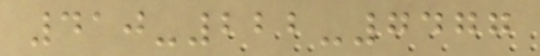410-222-7477
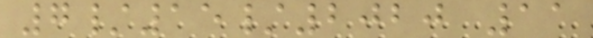7/15/2020 11
